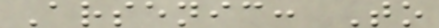Arsenic: To
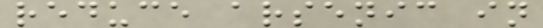reduce arsenic in
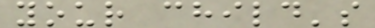your child's
